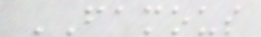FAMOUS
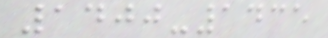1400-1435
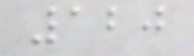120
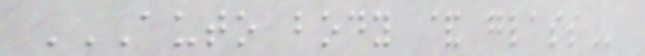AUTO BODY & GLASS
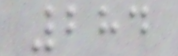284
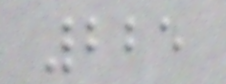225
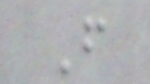F
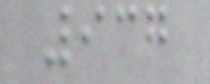937
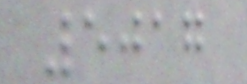5017
